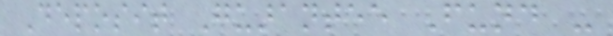Deposit Guarantee Fund -
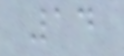14
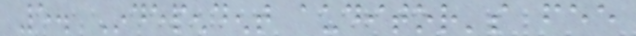5. Independent auditor's fee
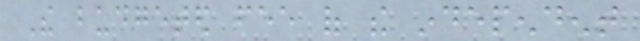The budgeted fee of the independent
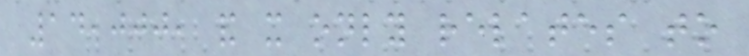14,000, and it only relates to
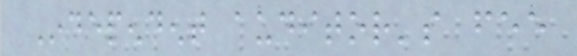Independent auditor's fee
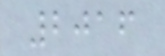2016
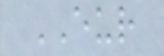EUR
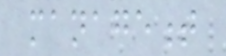management
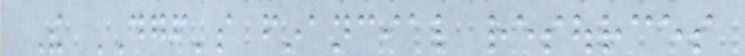The DGF's financial resources
